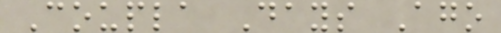Coupla Days Ago
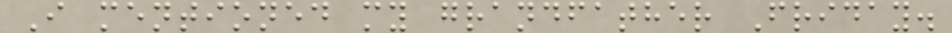I mentioned my grandfather Friday.
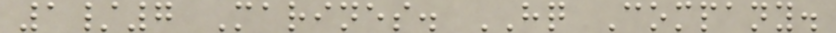1/7 Marines. HQ Company.
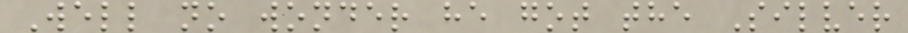Well no wonder he got the Silver
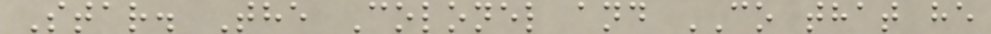Star. The Colonel and CO that he
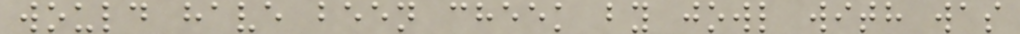would have been cheek by jowl with was
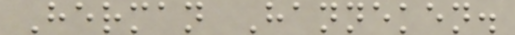Herman Hanneken.
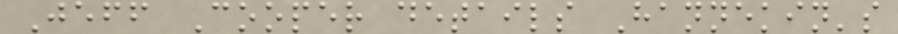Jeff Cooper details Hannekin's
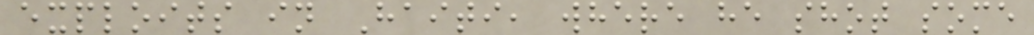exploits in Haiti, where he shot some
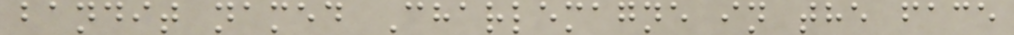bandit named Charlemagne in the face
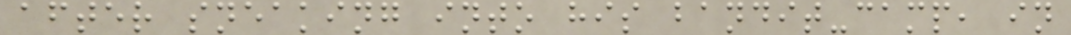after sneaking into his bandit-camp, in
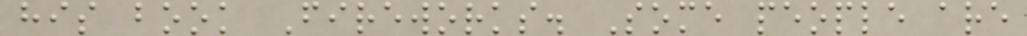his book Fireworks. Some people are
